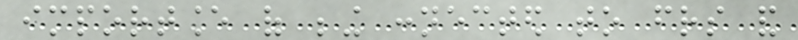importance of being connected to friends and
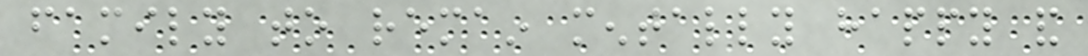family to remain mentally happy and
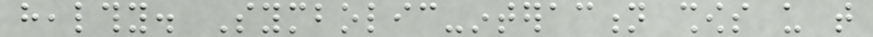healthy. Symbolic-interaction shows us that
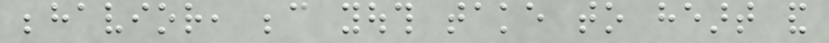behavior, because youth take to heart and
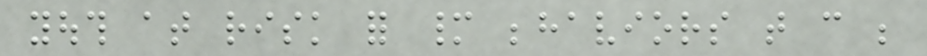youth at risk for many behaviors that can be
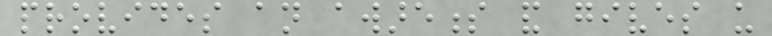provides an awareness and gives us
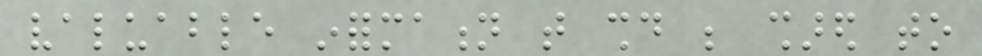valuable information that should be shared to
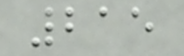215
